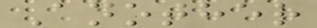Another
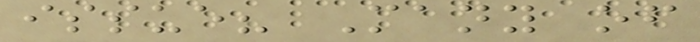issue? Many of
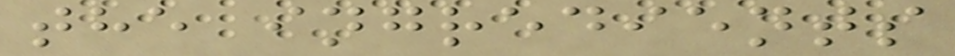the ingredients
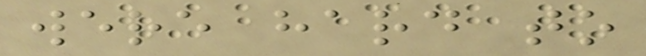were hard to
